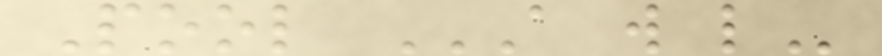Pool A W L
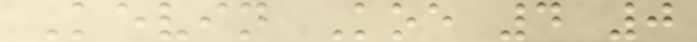Kevin Koe 4 0
